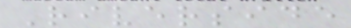Riverside
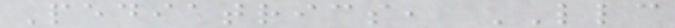Pediatrics, LLC
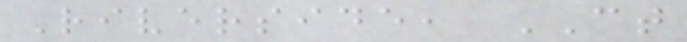Riverside, CT
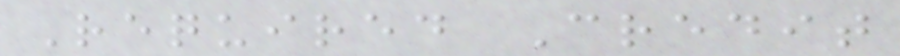Required Credit
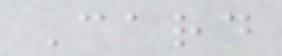Card
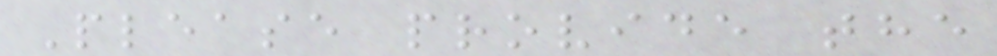Please provide the
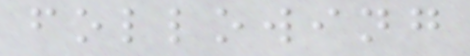following
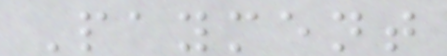Payment
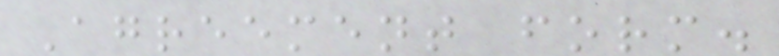Agreement form.
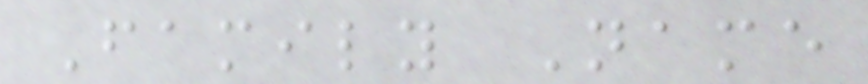Family Name
